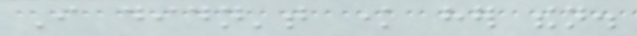I didn't know her then.
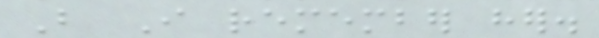But I remember her.
